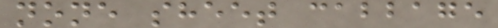none sheet cabbage
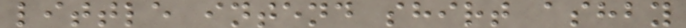little intend shirt ashby
